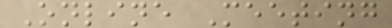Online Meeting
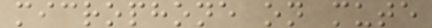microphone on mute
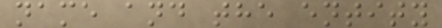name and the entity
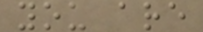you are
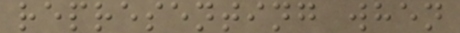representing when
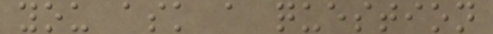you ask a question
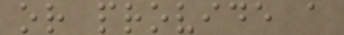or provide a
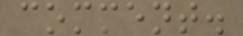comment.
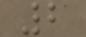2
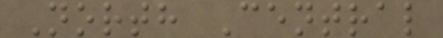North Central
